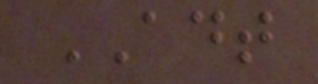ADT
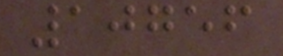10756
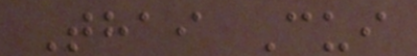Thai Cui
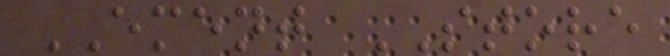EMENT STORE
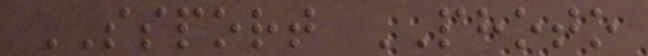SSPORT PHOTO
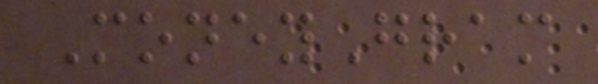MoneyGram
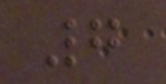7
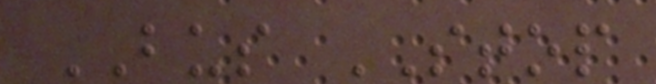BUS STOP
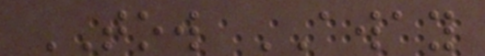TOW AWAY
